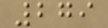279
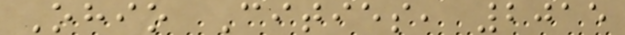Ohio Cities, 2015
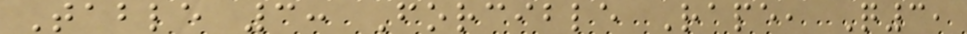Table 3: Forcible Rape, Q3,
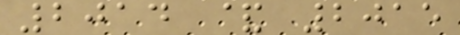2014 & 2015
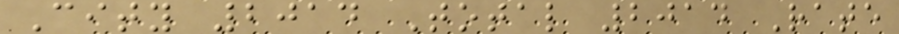City 2014 Total 2014 Rate
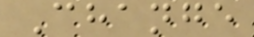Change
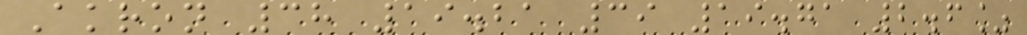Akron 38 19.21 39 19.71 2.6%
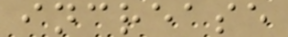increase
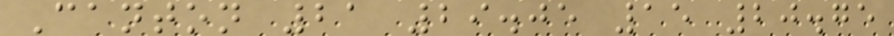Canton 21 29.05 15 20.75
